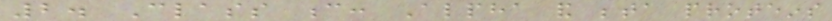2. Class c: Alpha and beta proteins
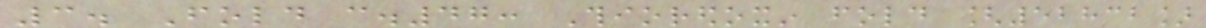3. Fold c.47: Thioredoxin fold [52832]
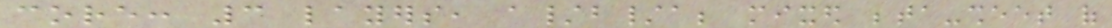core: 3 layers, a/b/a; mixed beta-sheet of
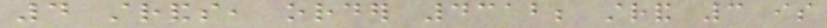4 strands, order 4312; strand 3 is
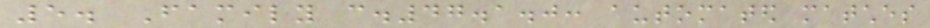5. Family c.47.1.0: automated matches
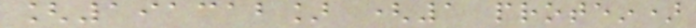[191312] (1 protein)
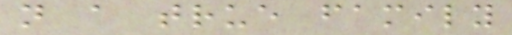not a true family
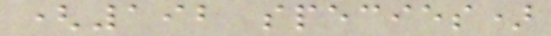(192 species)
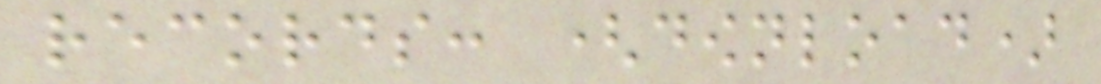records: (download)
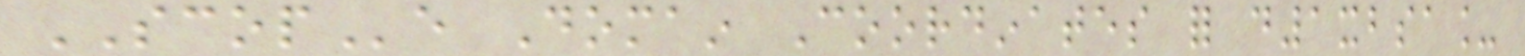SCOPe Domain Coordinates for d1xbsa_
